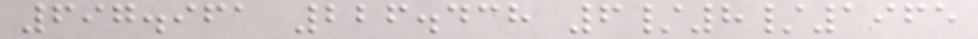697.961 226.438 6/8/1965
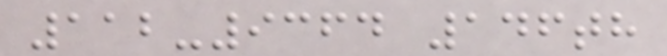112-9364 146th
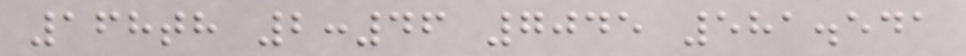168th 2:46 7045 581.541
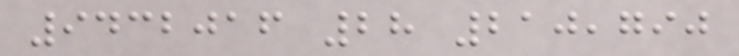9432016 28 210,790
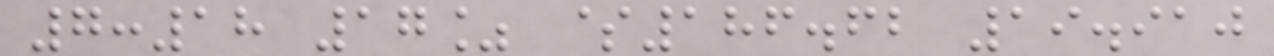7:18 17% $186.62 19.910
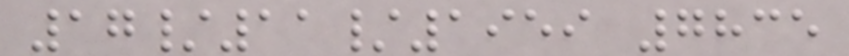17/11/1959 7835
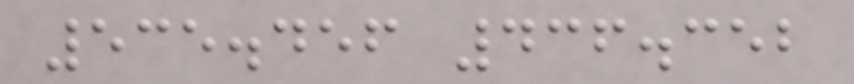535.456 436.352
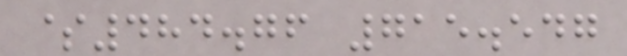$484.76 715.547
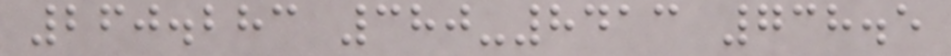260.283 380-8413 738.5
